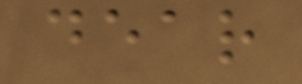dear
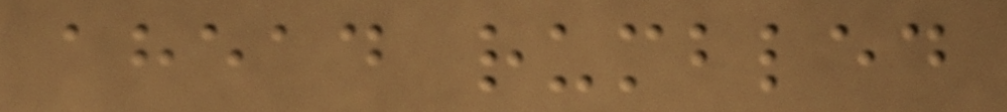ahead rumbled
